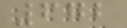672
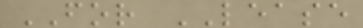FOR LEASE
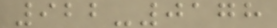922-0178
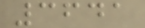3641
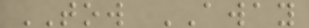TOW AWAY
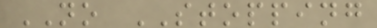NO STOPPING
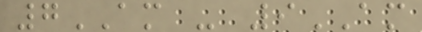7AM - 9AM
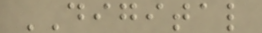DIGITAL
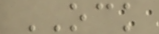OCK
